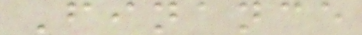Finance
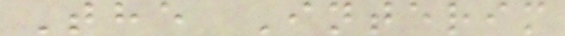The Interim
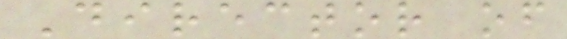Director of
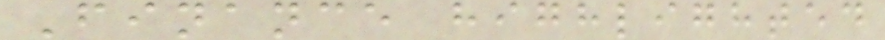Finance highlighted
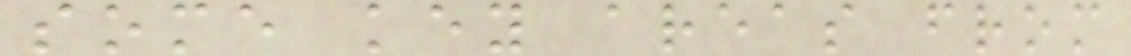some key areas from
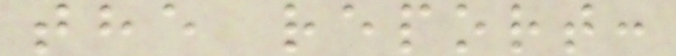the report:
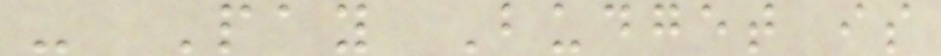- Pay Budget is
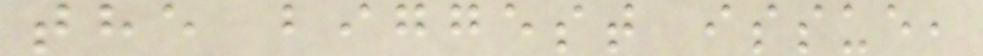the biggest issue,
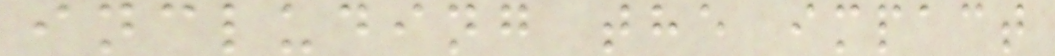including the impact
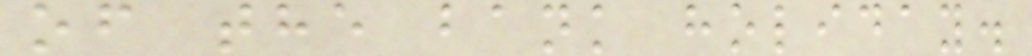of the bank holiday.
